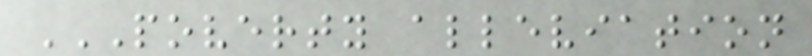POVERTY ALLEVIATION
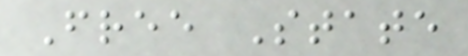Free State
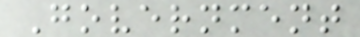Government
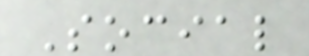Social
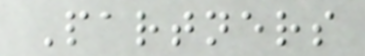Partners
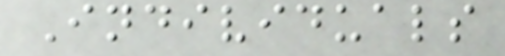Individuals
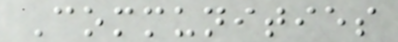Communities
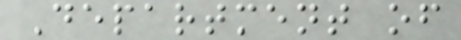Department of
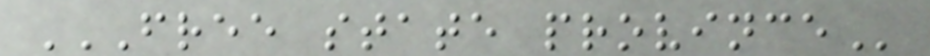FREE STATE PROVINCE
